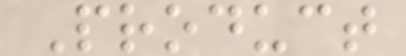Product
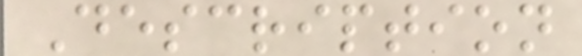Description
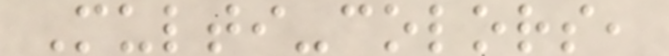Multi-colors,
